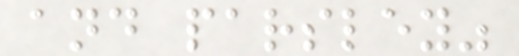and parsley"
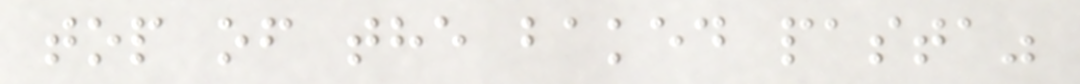top of the baked pasta"
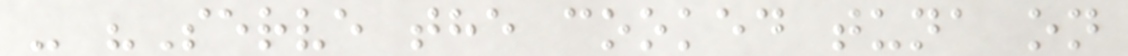- "Serve the cooked tuna on
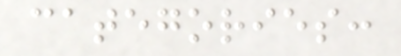categories:
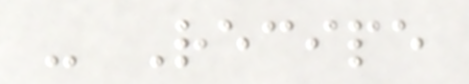- Recipe
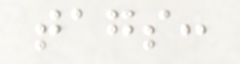tags:
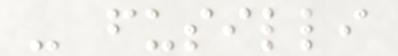- fusilli
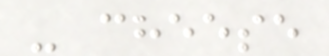- cheese
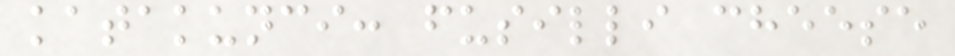katakunci: fusilli cheese
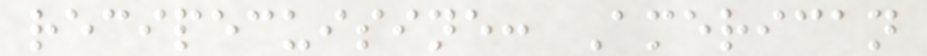recipecuisine: American
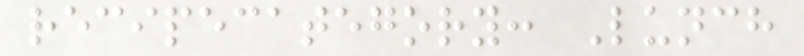recipecategory: Lunch
